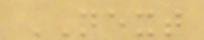NEXT
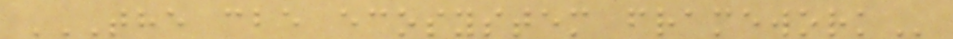THE CBE ECOSYSTEM FRAMEWORK
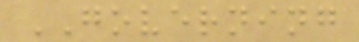GOVERNING
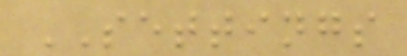SETTINGS
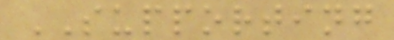SUPPORTING
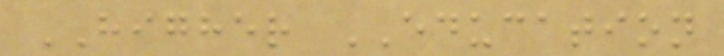HIGHER EDUCATION
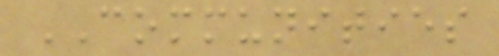COMMUNITIES
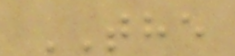THE
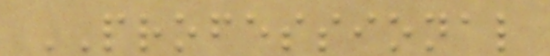PROFESSIONAL
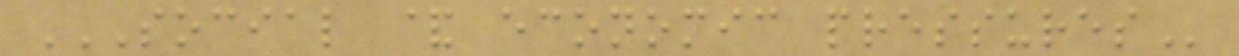SOCIAL & ECONOMIC PRESSURES
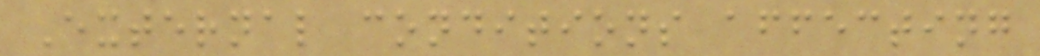External conditions affecting
